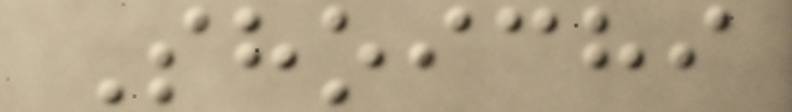Shoichi
